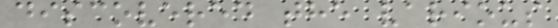discovered the various
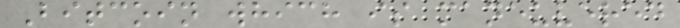Bitcoin which is maneuvered
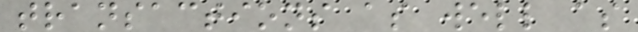transactions as well as
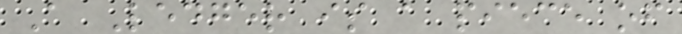A Ledger is a piece of
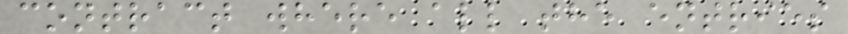contract where all the entries
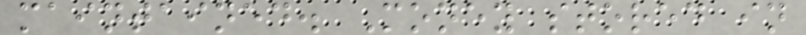maintained. Money stored in
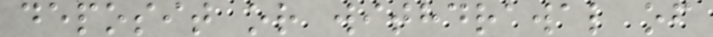deposit or withdrawal of
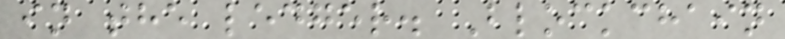in the ledger. Blockchain
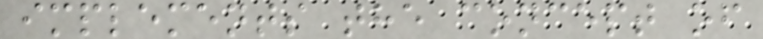implements the concept of
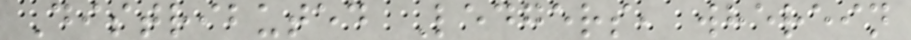Distributed Ledgers, wherein
